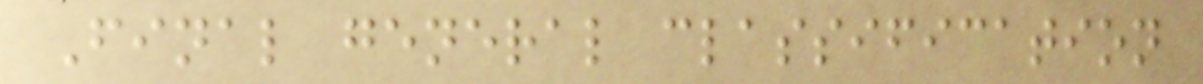Final general classification
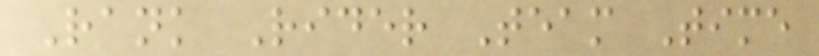Rank Rider Team Time
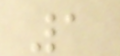1
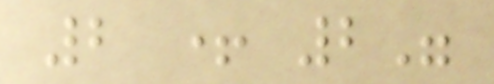2 + 2"
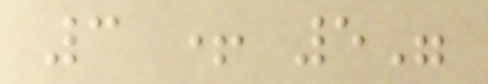3 + 5"
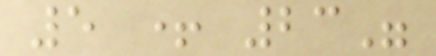5 + 23"
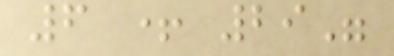6 + 29"
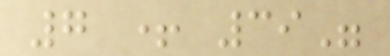7 + 39"
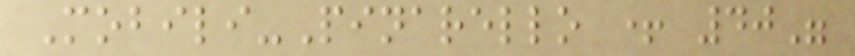Mobili-Pinarello + 40"
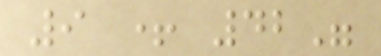9 + 42"
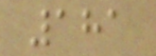181
